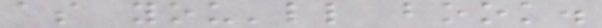as you'll book.
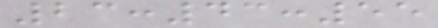23:43:55
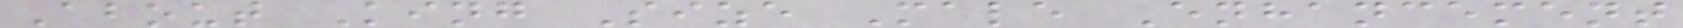About King Size Male Enhancement
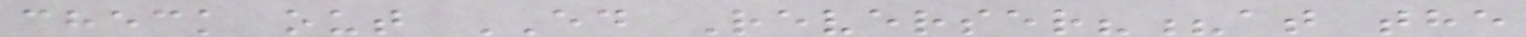check out ED Reverser??at the
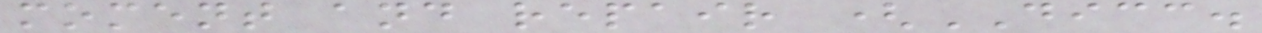moment and repair (DICC.
